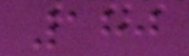180
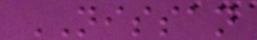NISSAN
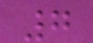7
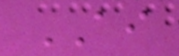AI
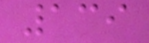139
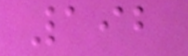192
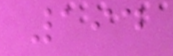194
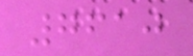7610
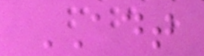ADT
